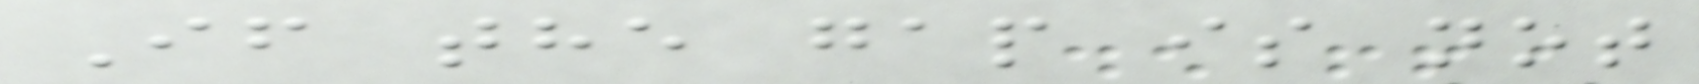If the gap is not
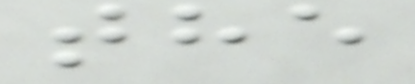the
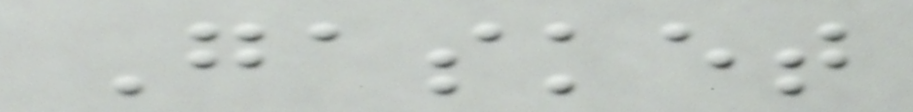Gasket
